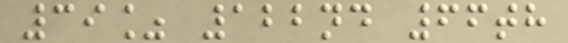39% 122nd 66th
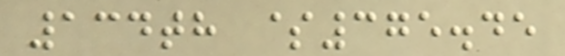134th $375.45
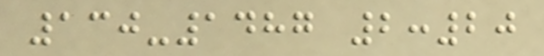130-1487 2:20
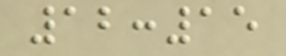12:15
